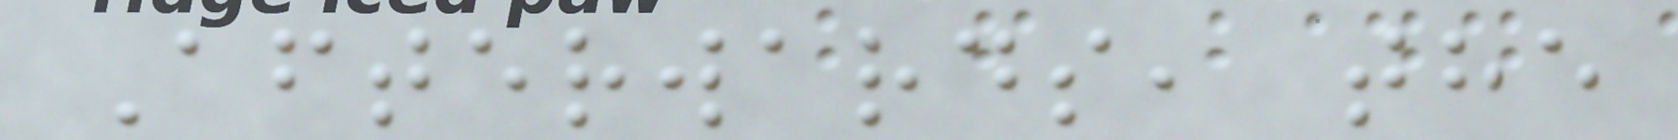Afterwards, the
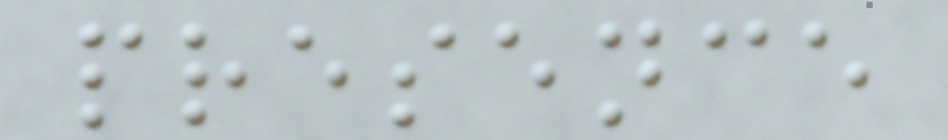presence
